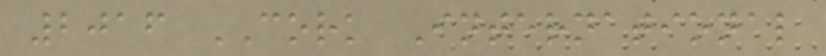2016 CORK International
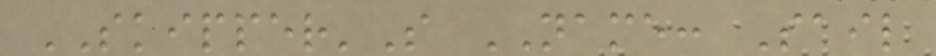SKIPPER'S NAME: Sail
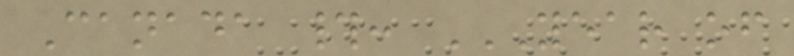Canada #: YEAR OF
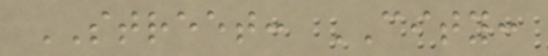STREET: CITY:
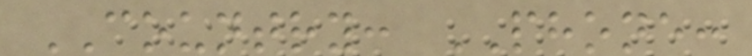COUNTRY: PHONE:
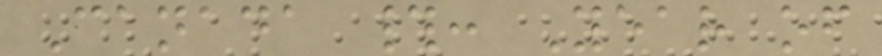Canada #: Year of
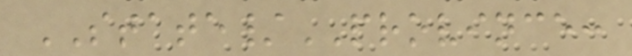STATE/PROVINCE:
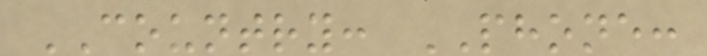COUNTRY: PHONE:
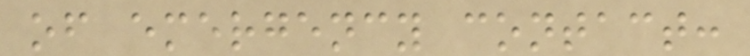of emergency contact:
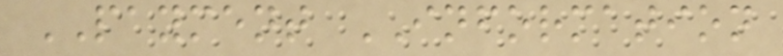PAYMENT INFORMATION
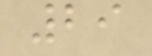29
